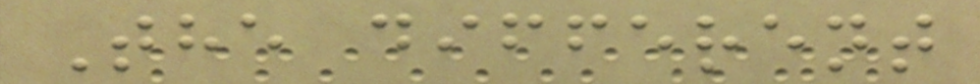The different
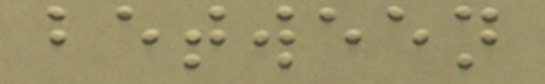between
